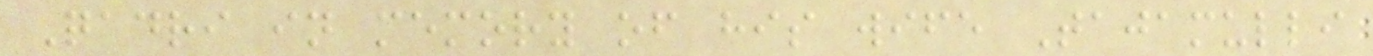Qadri in memory of his wife Tajamulli
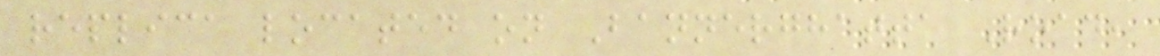replica located on Bannerghatta Road,
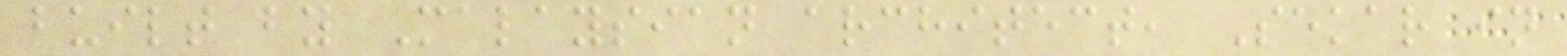built by Malaysian architect, Sekar in
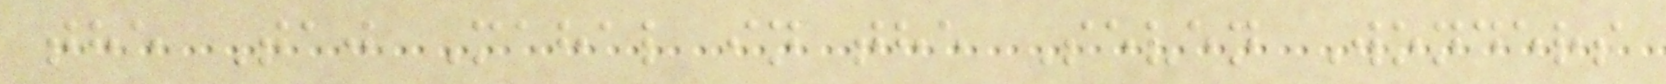the Taj Mahal in the Seven Wonders
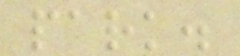park.
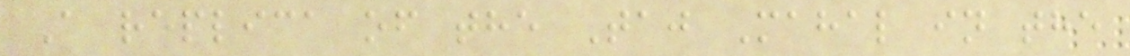A replica of the Taj Mahal in the
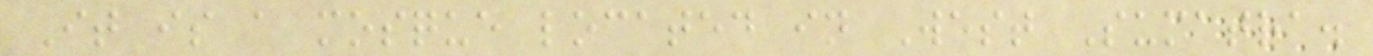It is a mosque located in West Sumatra.
